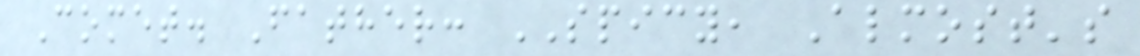Comet. Father: SPICY, Almost's
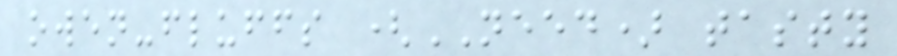owen-fluffs (NEED) tasty
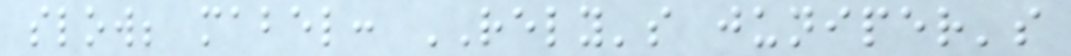slow; mabel: RELY's juniper's
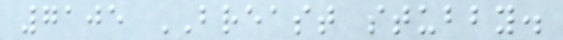7105 BREAST stubby.
